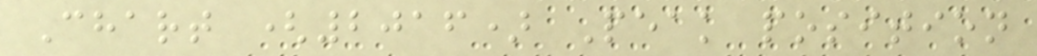Chart (2016) Peak position
